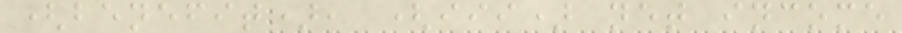(benefit), (iii) net income
